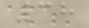38
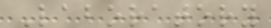Laboratory
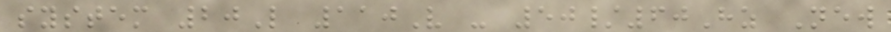system 20L 110V - 50/60Hz New
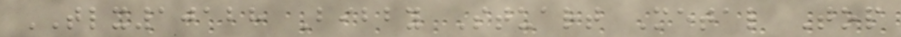TLX10128 Bibby Stuart Metal Top
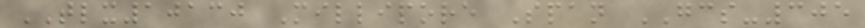TLX10130 Millipore Span GCS-305
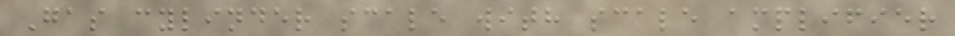Gas cylinder scale with scale amplifier
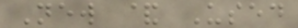New & Used
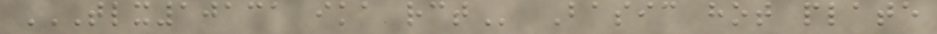TLX10131 IKA RCT Basic hot plate
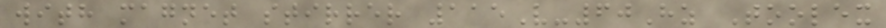with magnet stirrer 115V-60Hz Toolex
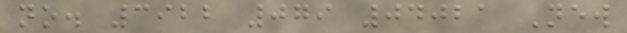no. 3922 079 04021 New
